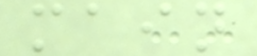main
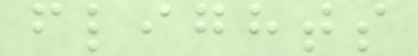flights
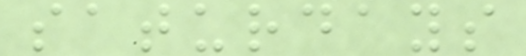saturdays
